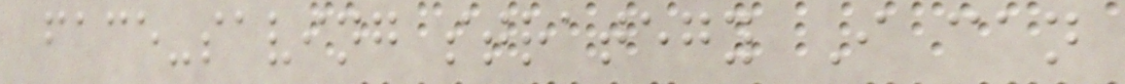face-saving strategy I can
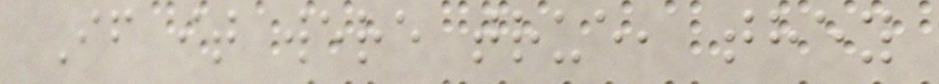If it were true, they
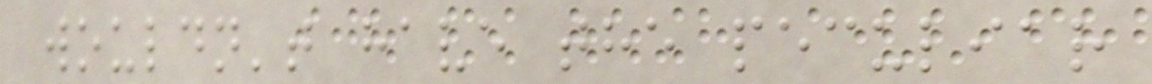wouldn't have the peculiar
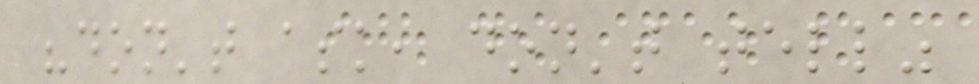"don't ask, don't tell"
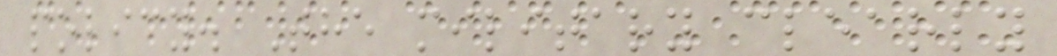policy. The military clearly
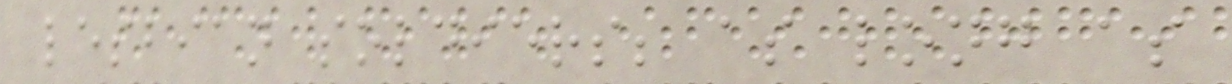lesbian soldiers; as long as
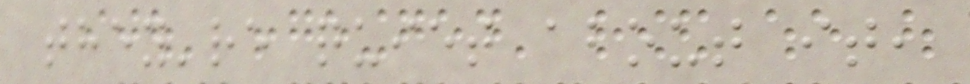they're quiet about it,
